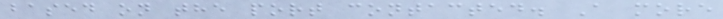based on the port contacted. A more
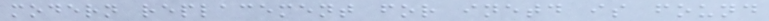modern replacement for inetd is found
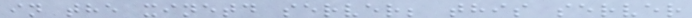in the xinetd server; this server
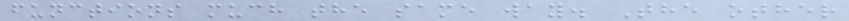functions much the same way. The other
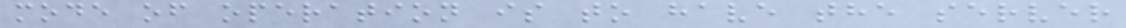mode of operation is to have the server
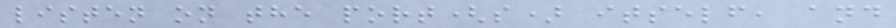listen on the port(s) itself, and
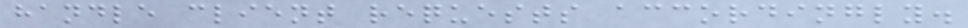handle client requests accordingly.
